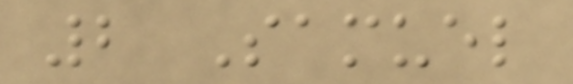2 Samuel
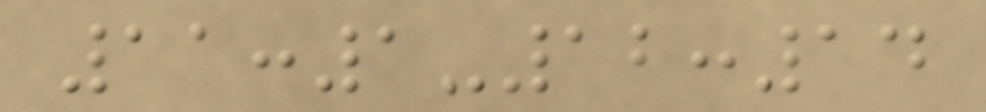11:1-12:14
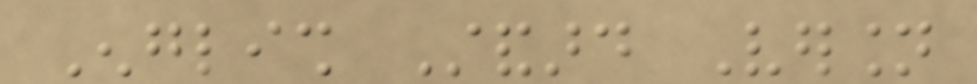English Standard Version
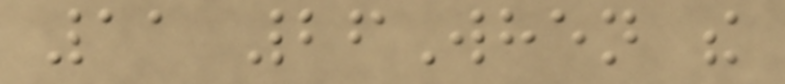11 26When the
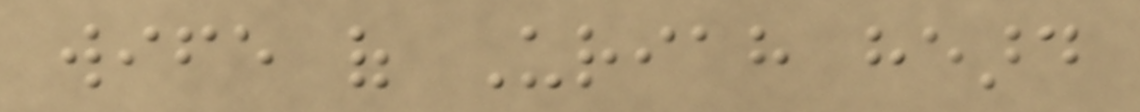wife of Uriah heard
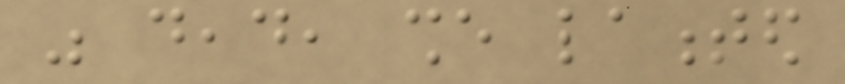was dead, she lamented
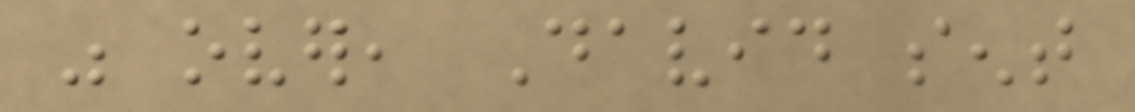was over, David sent
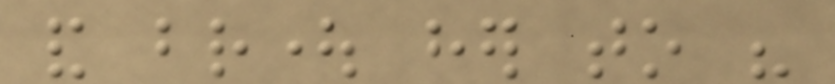and brought her to his
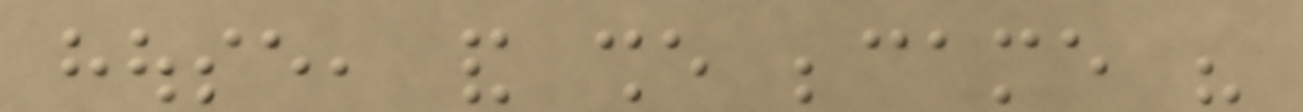house, and she became his
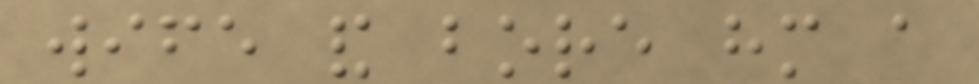wife and bore him a
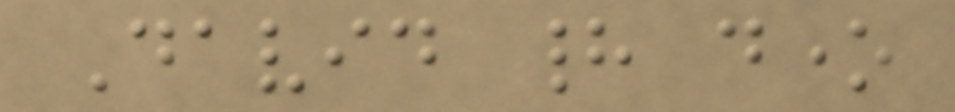David had done
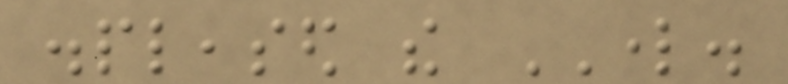displeased the LORD.
